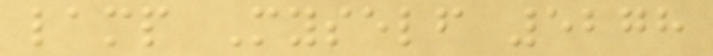lamp Myself 5278
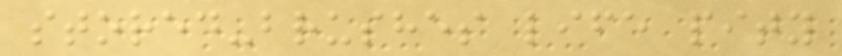stored-brushes life pity
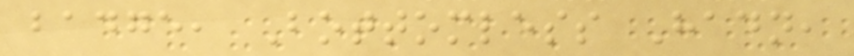badge, Bottomless Hadn,
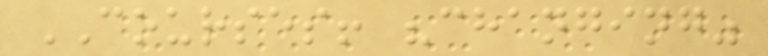COURSES! "changing"
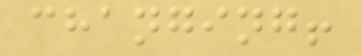changing!
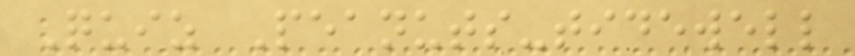Quiz Peanuts-tidewell
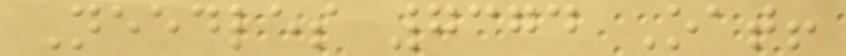Needles 7374 Oat!
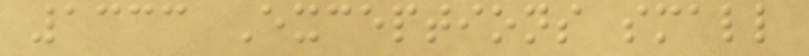1333 Exceptions small
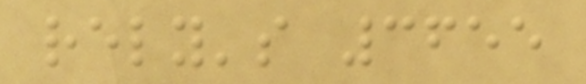rely's 3655
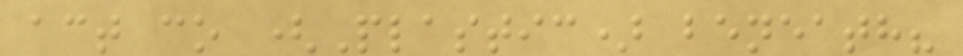act co (Plastic) beneath?
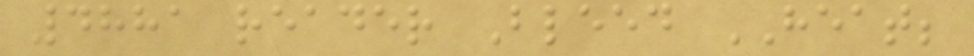4881 reader Bleed HEAT;
